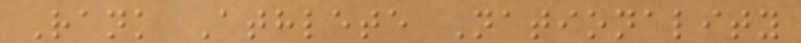Rank Athlete Nationality
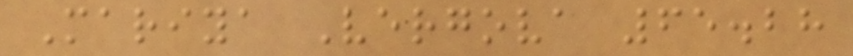Mariya Vergova 65.28
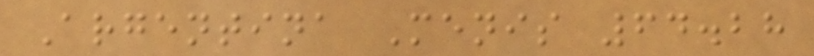Argentina Menis 64.28
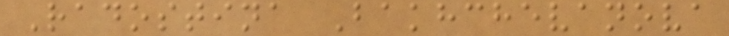Radostina Bakhchevanova
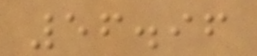56.96
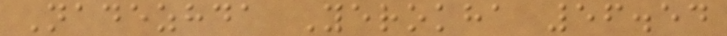Nadezhda Yerokha 56.54
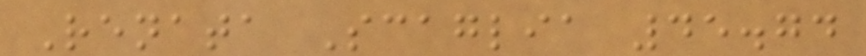Renata Scaglia 45.74
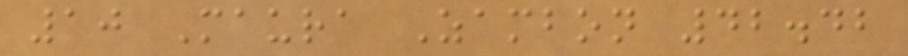10 Maura Zambon 42.42
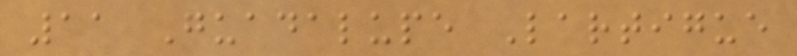11 Guadalupe Lartigue
